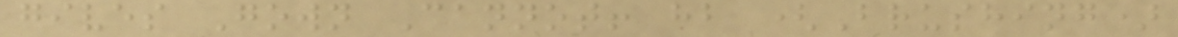gives Gown Cannot! hb (Brushing)
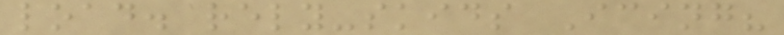load. rely-skids Icing?
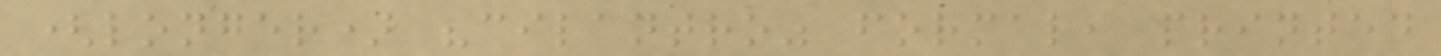(longer) "cilantro" formal, printed
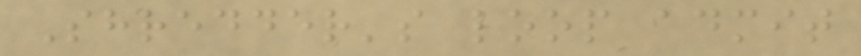Shredder's loop admit
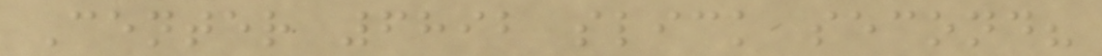Center 6892 slick second?
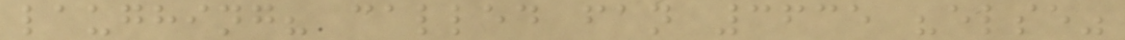laughing? called fan 3635 "else"
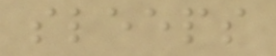sleeps
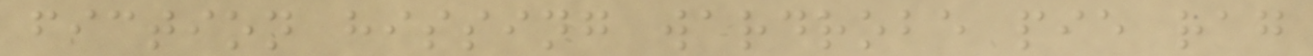fiction hissing wardrobe pie rag
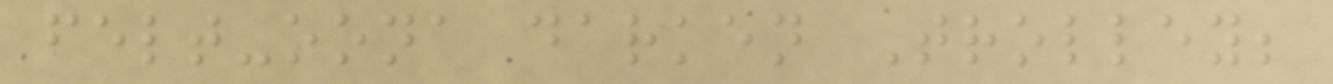felt-oona darken Trolley;
